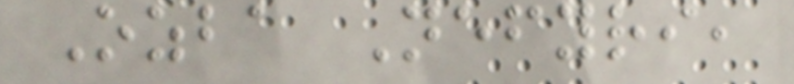Ozba Nefyri,
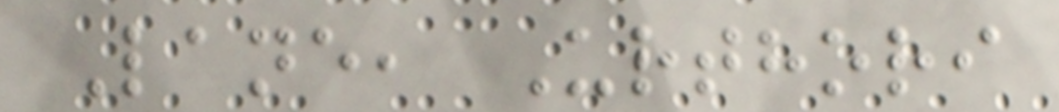Lane, Urthori
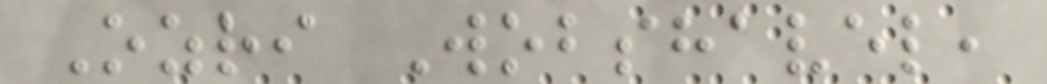Ozri Wobshavel,
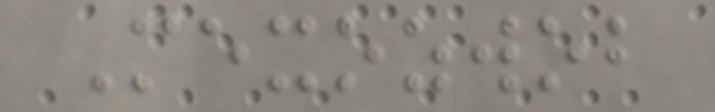Mexozwob
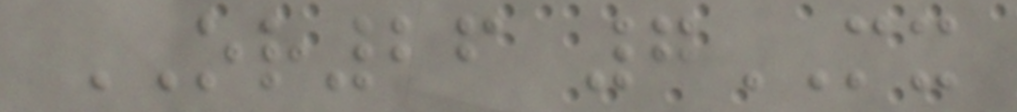OR26 7MX
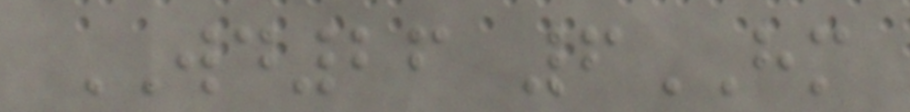WD26 6HM
